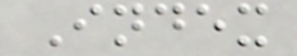Index
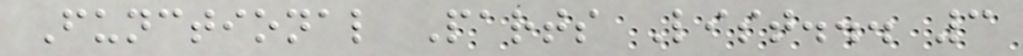Functional Parts List... 3
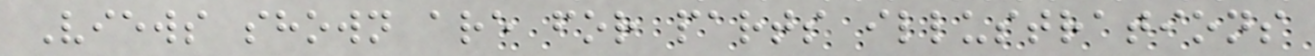Views shown are for parts illustrations
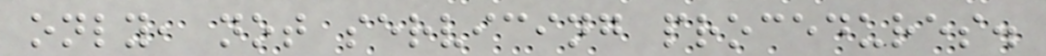only, not servicing procedures.
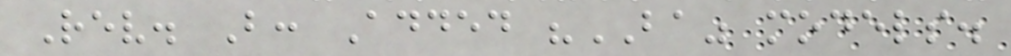Rev. B: Added "BA" models.
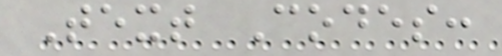Text Codes:
